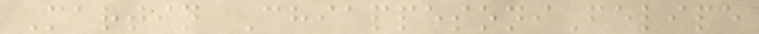Martin ChiappesoniFelipe
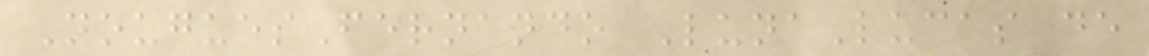NouguesFernando LunaLucas de
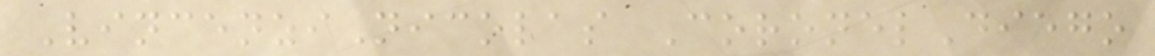VincenziNicolas CoronelDiego
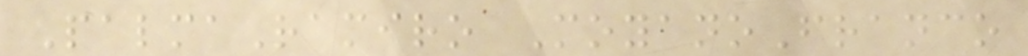PalmaRamiro MoyanoFranco
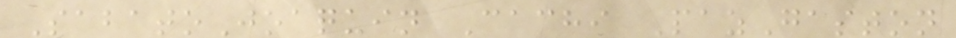SabatoJoaquin Cachi PazGaston
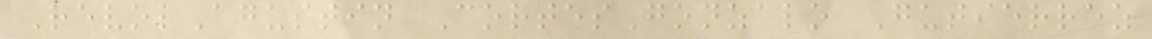RevolAgustin CortesGonzalo Gutierrez
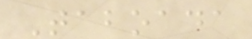Taboada
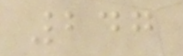247
